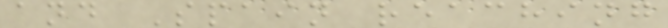and Spain reaching
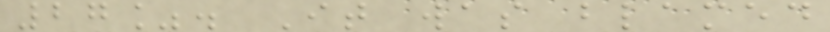27%. It was blamed
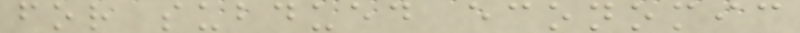for subdued economic
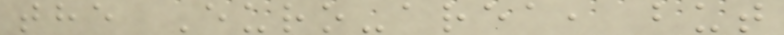the Euro-area, but
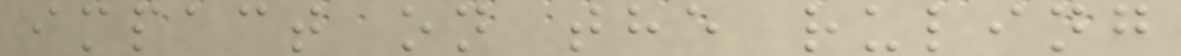impact on the ruling
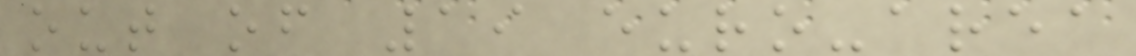out of 19 euro-area
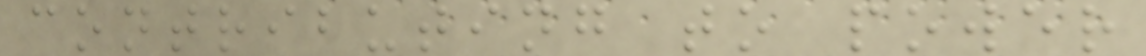contributing to power
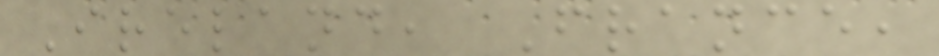Ireland, France,
